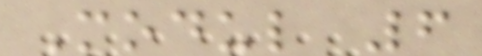Modul 6
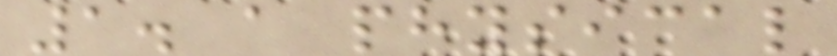1. a physical
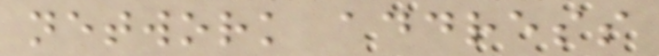network address
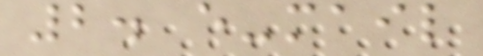2. e-mail
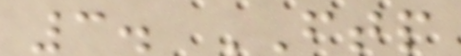3. FTP
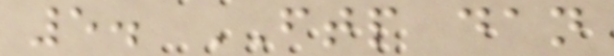5. FTP dan
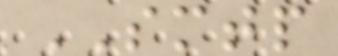SMTP
